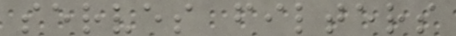serves filters
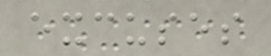excuses
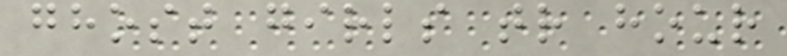ghost girls tr hour
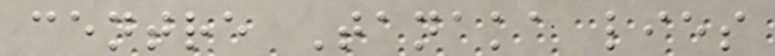centre Tanaka lies
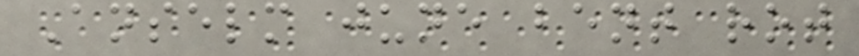Anselm june bent rot
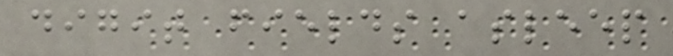digit fields asleep
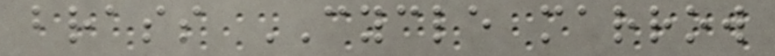brass CYCLE marrow
